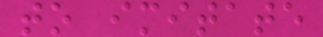to imitate
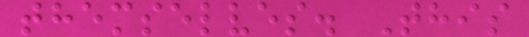themselves. This
